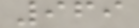969
